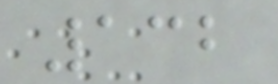132
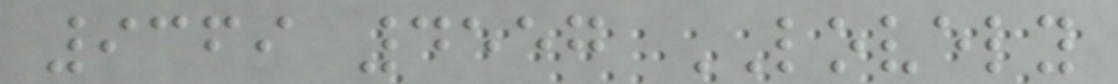9369 4557 LOVELY
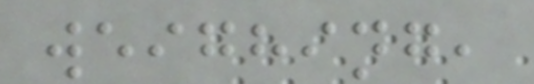weighing,
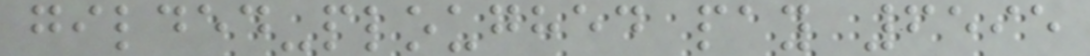gilded-ploughed pay 6595
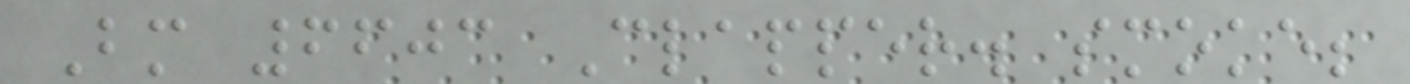Bm 6603 Clapper. smoke;
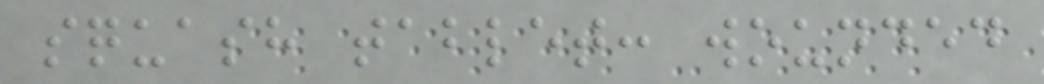squash tablet: wounded
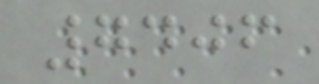7406
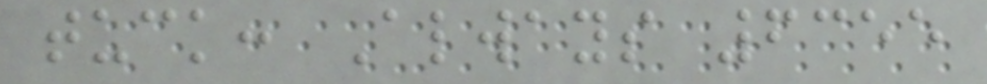tuck: Always 6355
